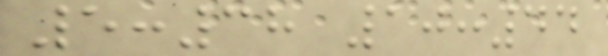5:38 10:44
